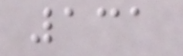131
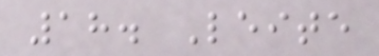18. Leite
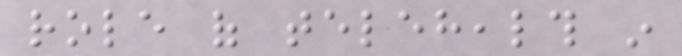role of telehealth in
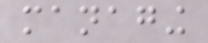managing
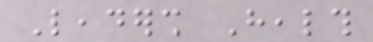Leadersh Health
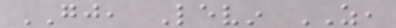GJ, Levin AS,
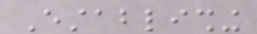Establishing
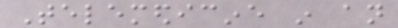Telemedicine in an
